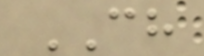CH
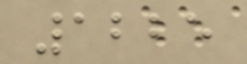1225
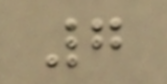7
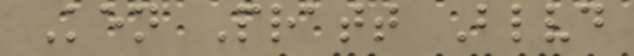Ken Pratt Blvd
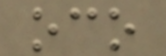oco
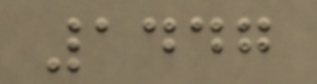1447
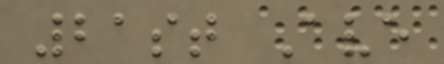21st Ave
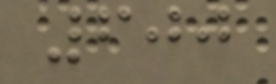600
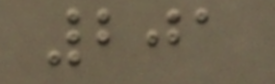201
